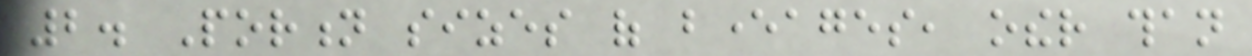2. Portion sizes of beverages, other than
